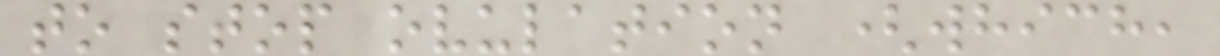to stop ovulation (which,
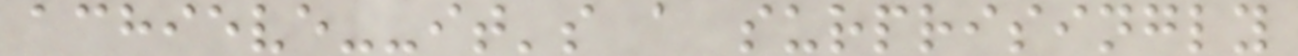achieve--it's a surprisingly
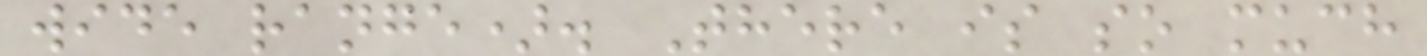wide range). There is so much
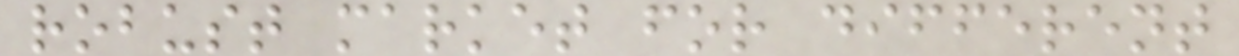robust market for different
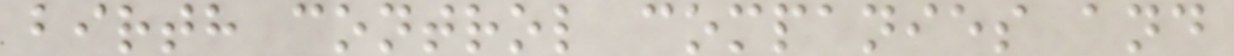birth control companies and
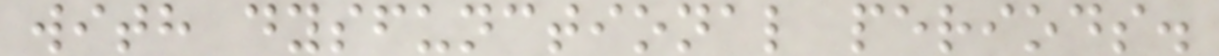with dysfunctional periods.
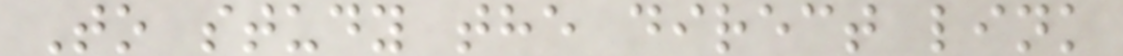To study the direct link
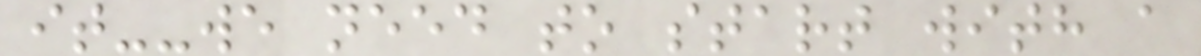it--we need to start with a
